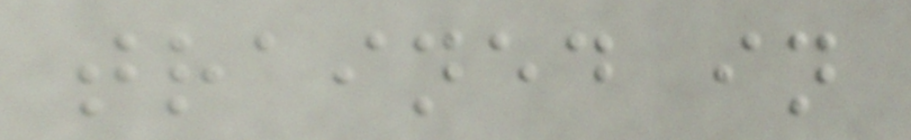trained in
